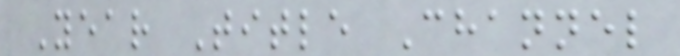Year Title Channel
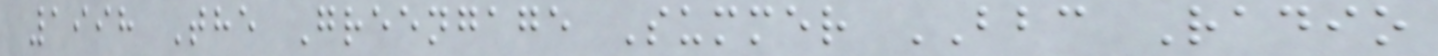1998 The Greengage Summer BBC Radio
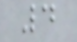4
